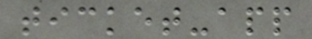ticket-app
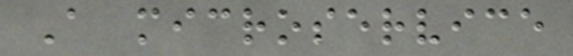A microservice
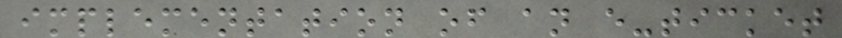implementation of an e-ticket
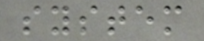system
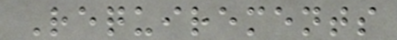Requirements
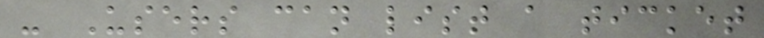- Users can list a ticket
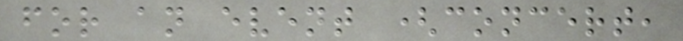for an event (concert,
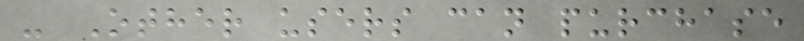- Other users can purchase
